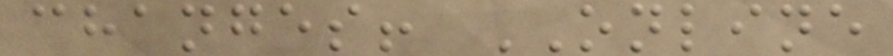changes! ONLINE
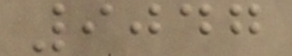9047
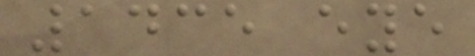1435 eye
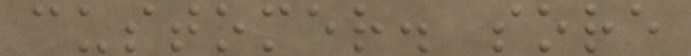customer. sore
